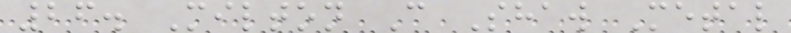26. Milton C Shaw Metal
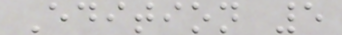Edition 5
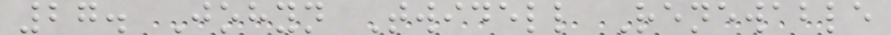27. Johyn Twidell Renewable
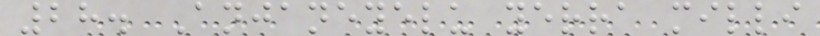28. Anjaneyelu yerra milli
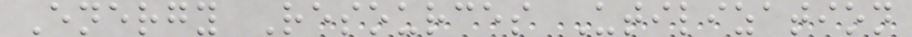Energy Resources Utilization
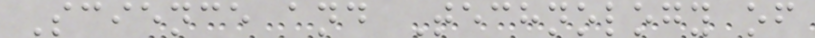Science and Technology of
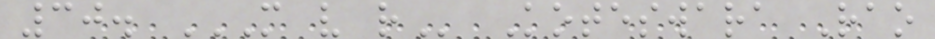30. M V R Koteswara Rao
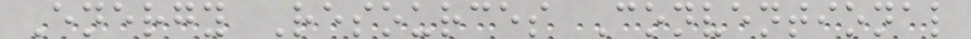Energy Resources Conventional
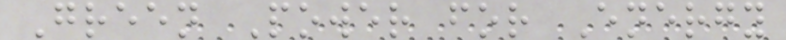Green Power for Energy
